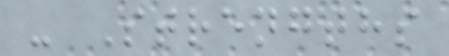- Strengths
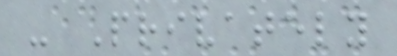- Privately
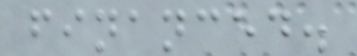financed.
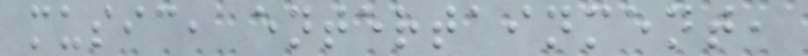music, entertainment,
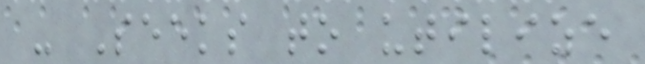- Seeks to utilize
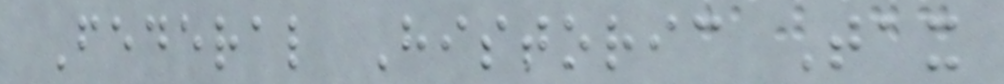Federal Historic Tax
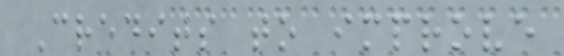Credits to improve
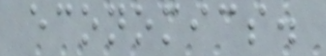economics.
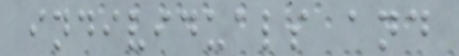individuals and
